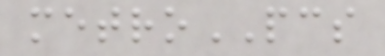metroPCS
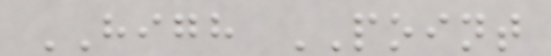HIGH POINT
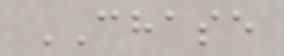CHASE
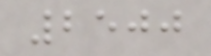2500
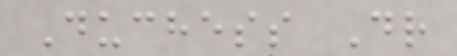Duchess Dr
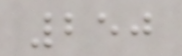250
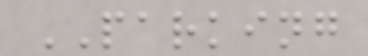PARKING
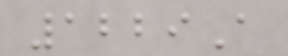1229A
